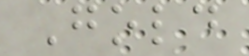Gold
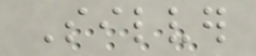Silver
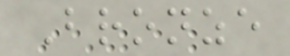Bronze
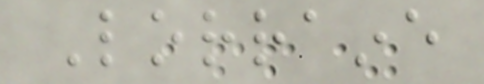Lorraine
